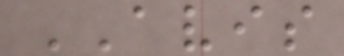AVIS
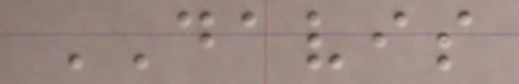DAVIS
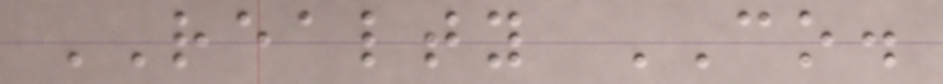REALTY CO.
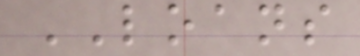LOANS
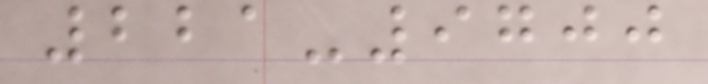221-9700
